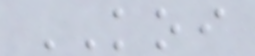KOI
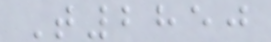T2850
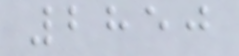2850
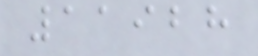11928
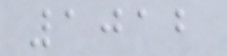1012
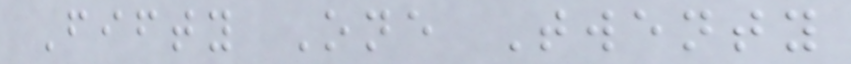Fifty One Twenty
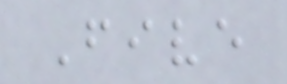Five
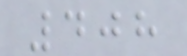408
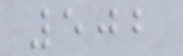502
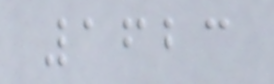1623
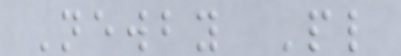Newby Pl
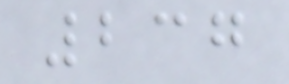237
